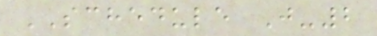SCHEDULE J-2
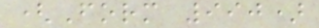(Form 990)
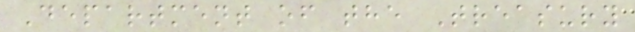Department of the Treasury
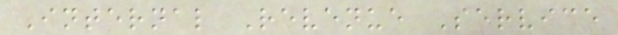Internal Revenue Service
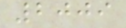2009
